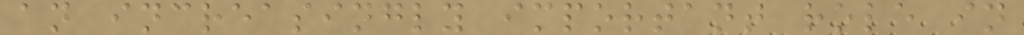an increasingly important role in
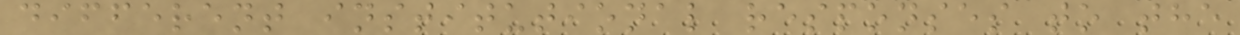different institutional responses to the
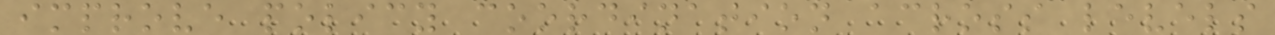improve policy coordination across levels
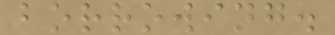borrowing.
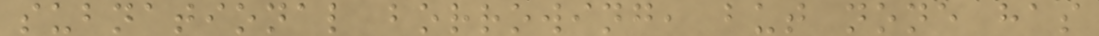subnational borrowing, but none has
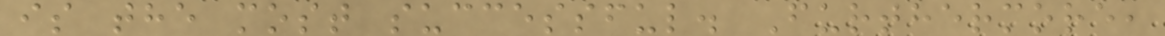is the most successful. Furthermore,
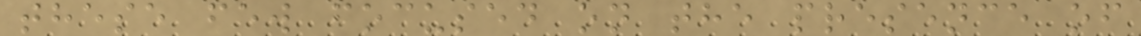these few focused on the presence of
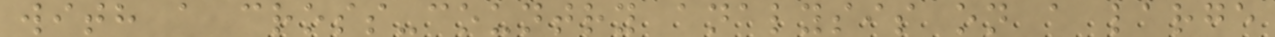with a cross-country analysis on a large
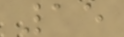15
